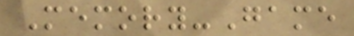Memory-Game
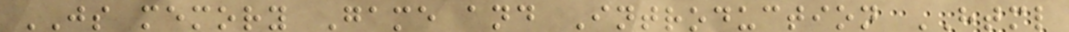JS memory Game and Introduction HTML
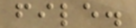file.
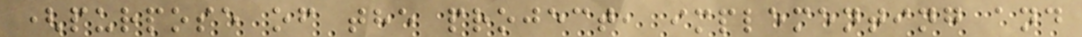(purpose of the project, implementing and
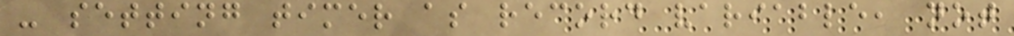- setting timer as record variable, not
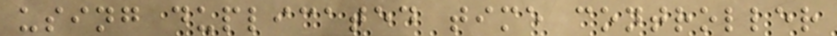using duplicated time controller
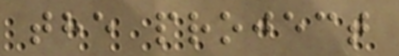the project
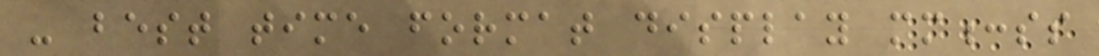- best time format display mm:ss
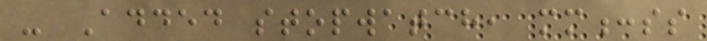- Added stopwatch, mm:ss
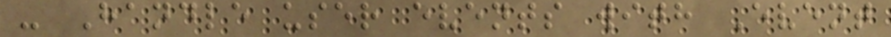- Handle user events with Event
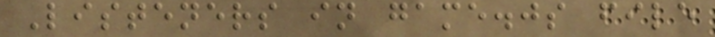Listeners in game.js file
